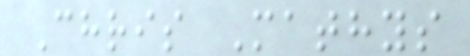Chris Mathys
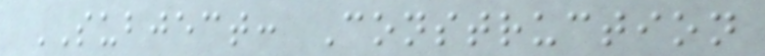SUBJECT: Construction
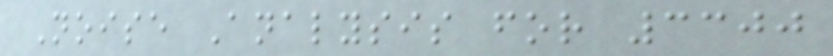Noise Analysis for 3300
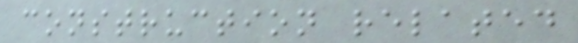construction related
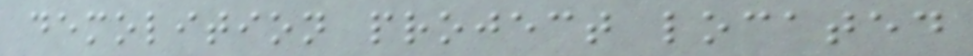demolition project located
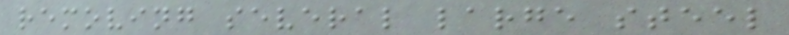removing several large steel
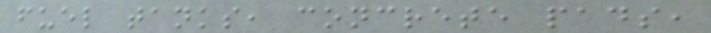fuel tanks, concrete pads,
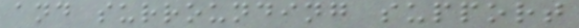and surrounding support
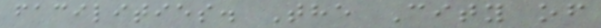facilities. The City of
